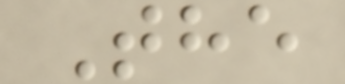The
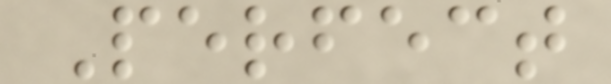Perfect
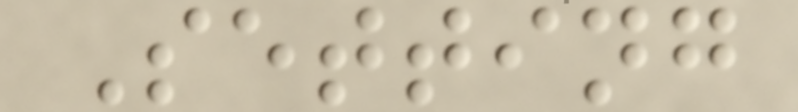Setting
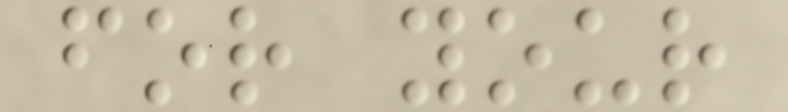for your
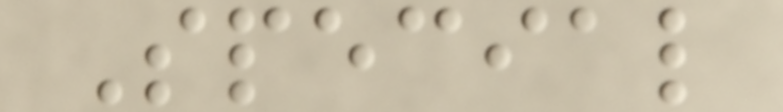Special
